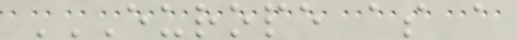EUROPE AS A
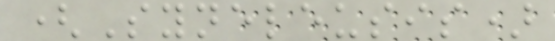(Syneleusis)
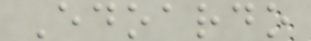Edoardo
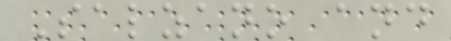Salzano and
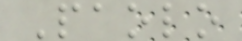Paolo
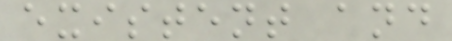existent and
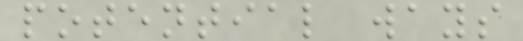potential ways
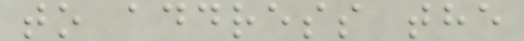to address the
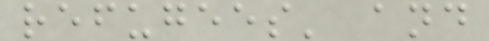refugees' and
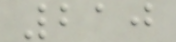210
